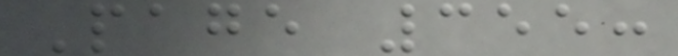Page 355:
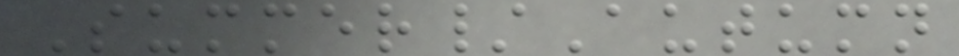Summer/Autumn
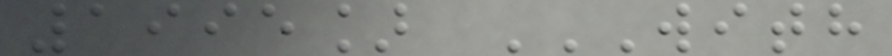1995] WITH
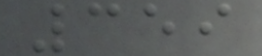359
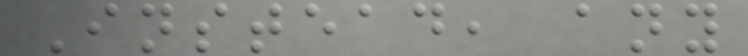Instead, any
